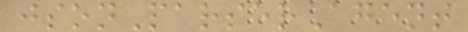jsonParserAgent
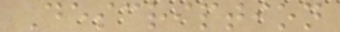Description
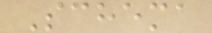Schema
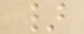}
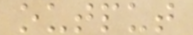output
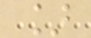]
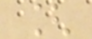[
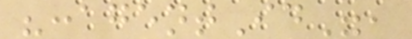":agentId",
